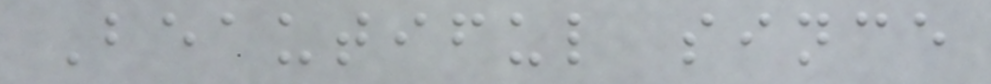Beautiful since
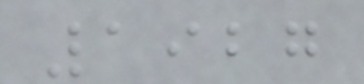1927
